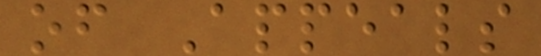of Appeals
